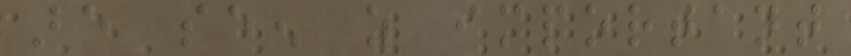are seen as important
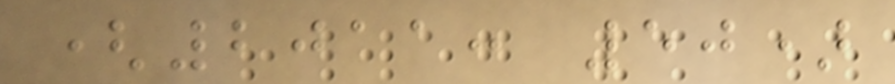(2011: 50)
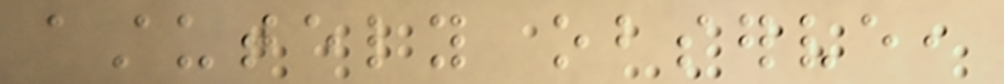astutely observe,
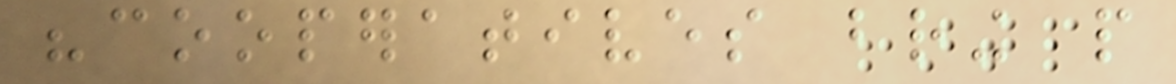"cooperatives bring people
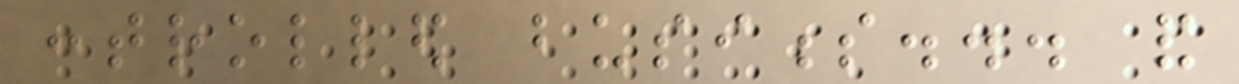controlled business... and
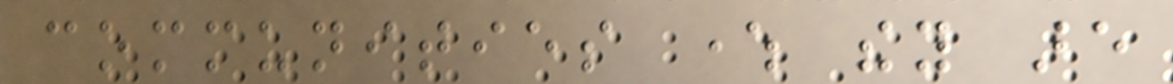communities where they are
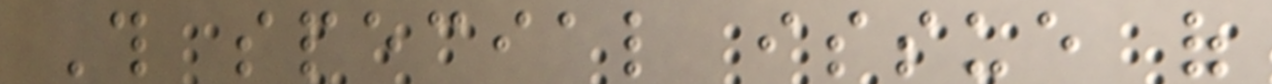This special issue of
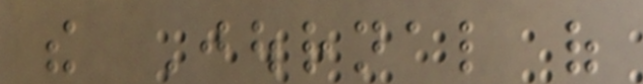the Journal of
